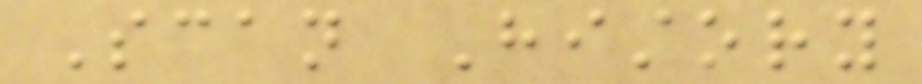Scan History
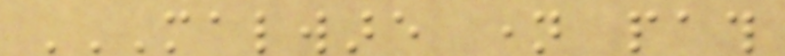MALWARE NAME PATH
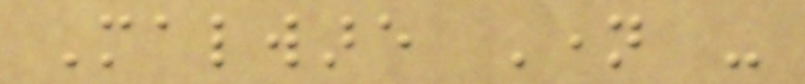Malware Name -
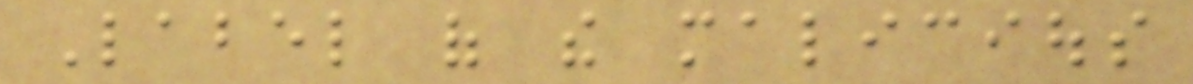Label of the malicious
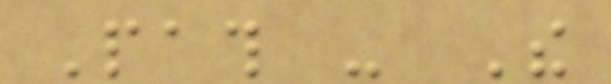Path - The
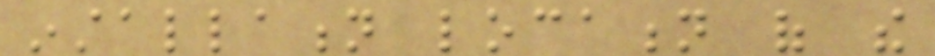installation location of the
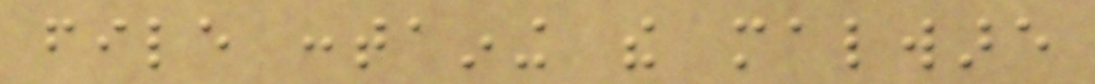file containing the malware
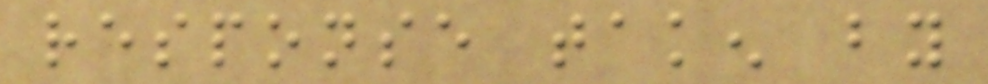response taken by
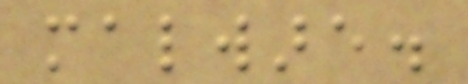malware.
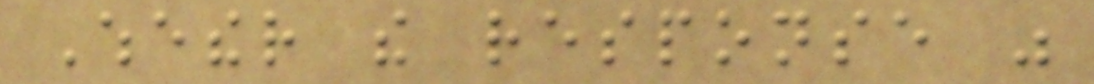Whether the response was
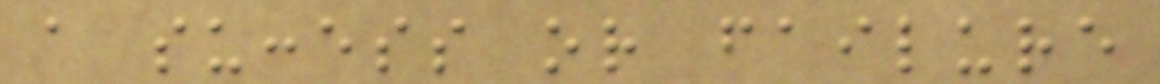a success or failure
